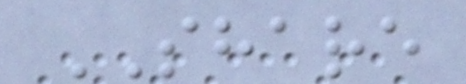SHARE
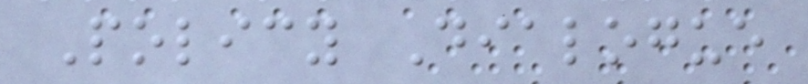Policy Dialogue
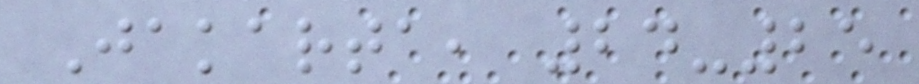Jakarta, 24-25
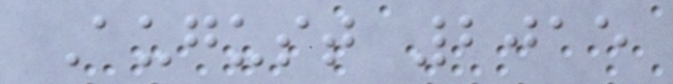August 2015
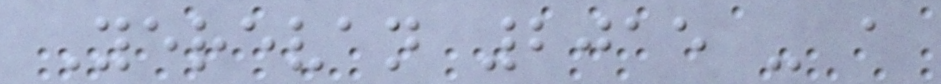Yerevan 2015 - a
